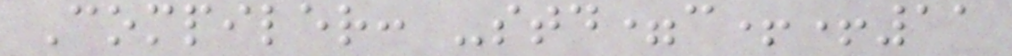Compiler: -std=c++11
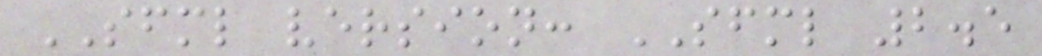SFML version: SFML 2.5
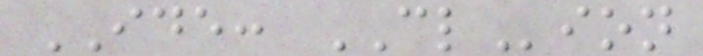IDE: CLion
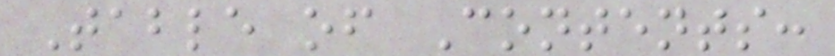Table of Contents:
